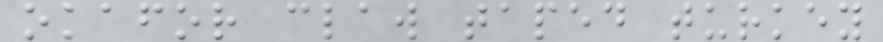okafor claw taped turkey
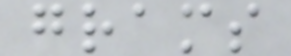grams
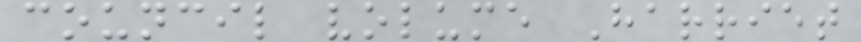council volume Harriet
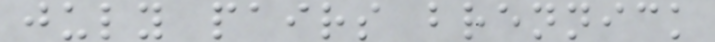july pairs brennick
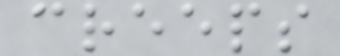creeps
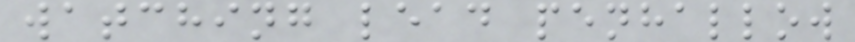watching lead penhallow
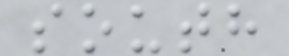south
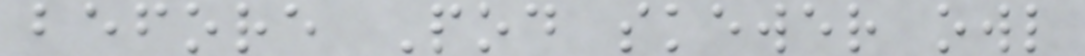before Pod skewer owl
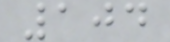104
